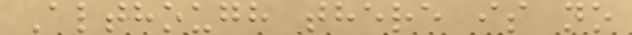Although there is no
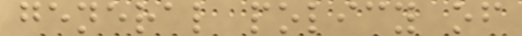general policy of
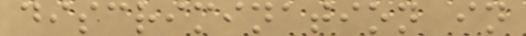discrimination in
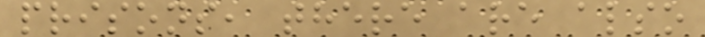prisons, there are also
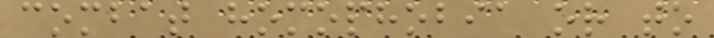combat homophobia or to
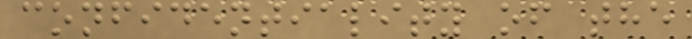confidentiality of the
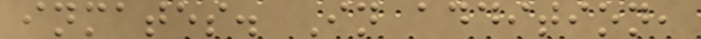inmates. In addition,
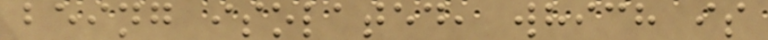being isolated, which is
